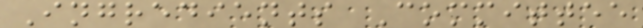Ingredients Committee
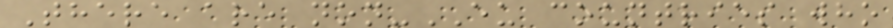There are non-EU countries who
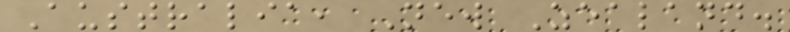Australia, New Zealand.
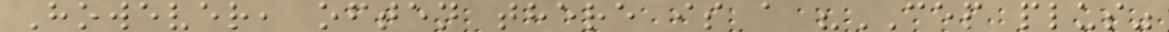However, often there is a "CEP plus"
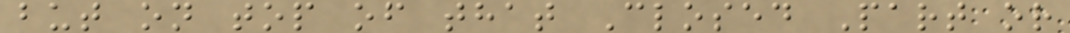but on top of that Closed Part or
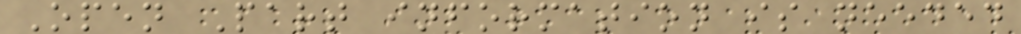Open Part information is needed
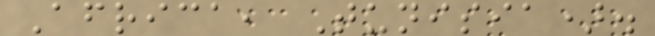Africa, Tunisia).
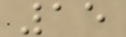15
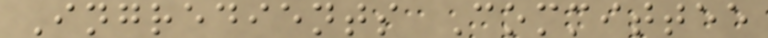Ingredients Committee
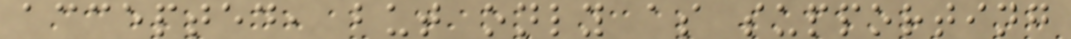accepted, but only as supporting
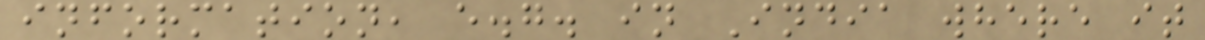information, e.g. in India where it
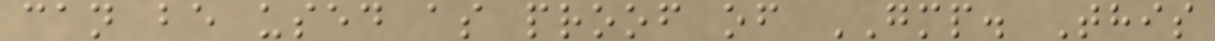can be used as proof of GMP. This
